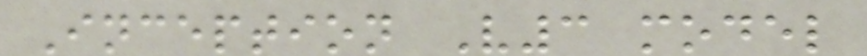Inception V3 model
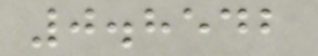0.8542
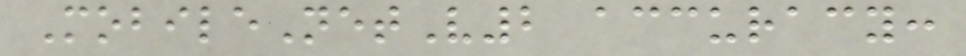MobileNetV2 accuracy:
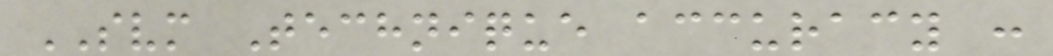SVM Technique accuracy :
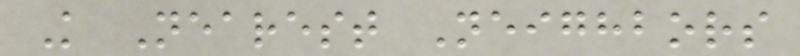K Nearest Neighbors
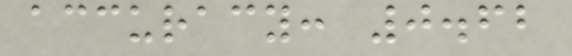accuracy: 0.62
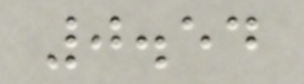0.54
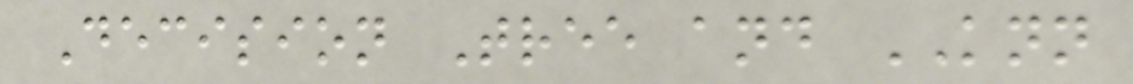Decision Tree and KNN
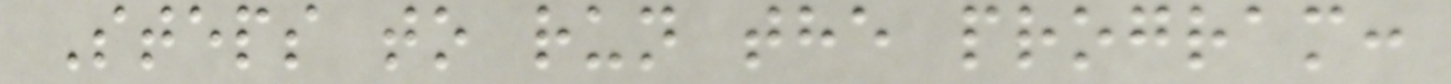Steps to run the program:
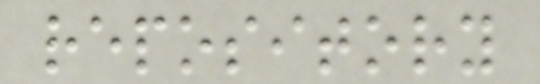repository
